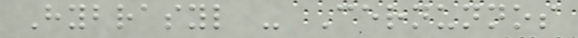Hybrasyl - Cernunnos
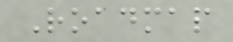Roadmap
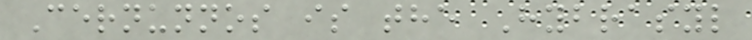Cernunnos is the Hybrasyl
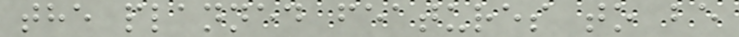the planned features to be
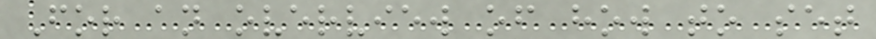For an overview of how to set
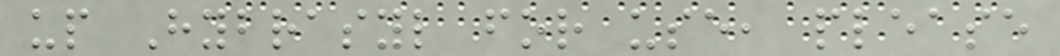up Hybrasyl for use, please
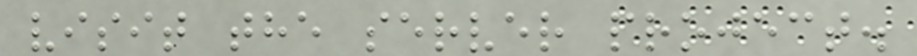visit the server project.
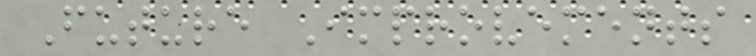Future Improvements
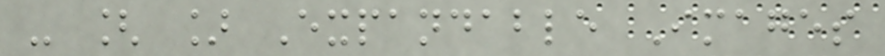- [ ] Expandable Images
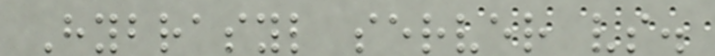Hybrasyl server vs.
